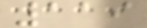119
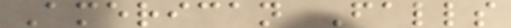American Falls
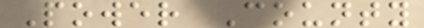Power County
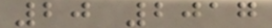20 2017
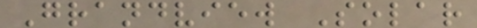Grandview Solar
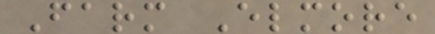Farm Elmore
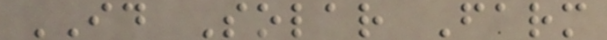ID Solar Farm
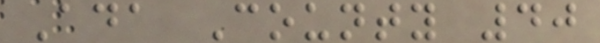Ada County 40
